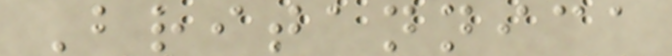Britannica
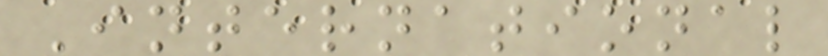International
